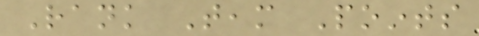Rank Team Points
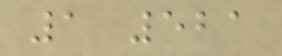1 521
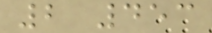2 453
